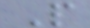P
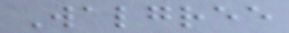Walgree
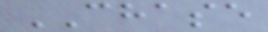CHASE
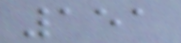151
